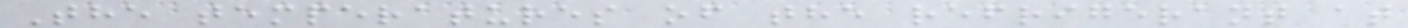The temperatures of the refrigerant at
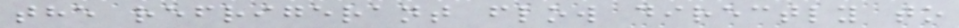the refrigerant flow directly to
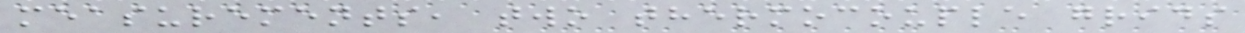measurements, two thermocouple grids
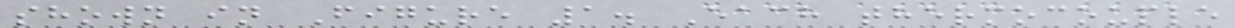shown in Figure 1. Each thermocouple
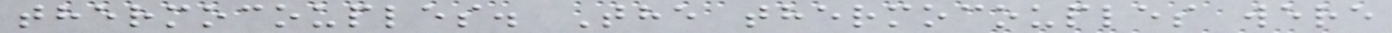thermocouples. The thermocouples were
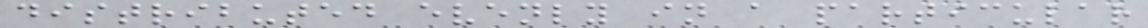distributed evenly in a particular
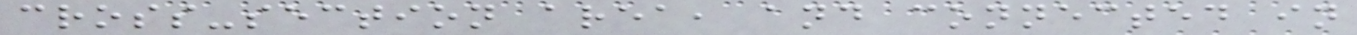cross-section area, and connected in
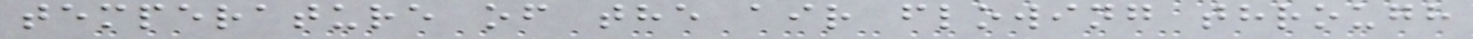temperature of the air flowing through
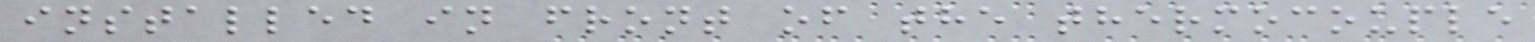installed in front of the thermocouple
